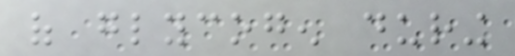of glycogen during
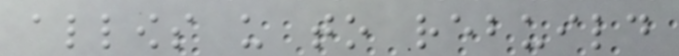allows us to rebuild
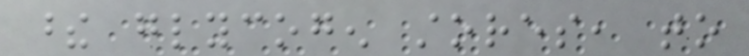these glycogen stores, to
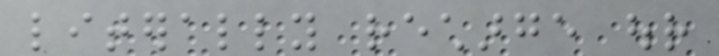literally recharge our
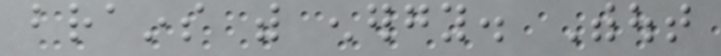brains with energy. Without
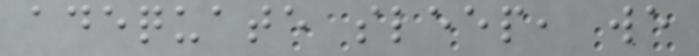adequate sleep, we
